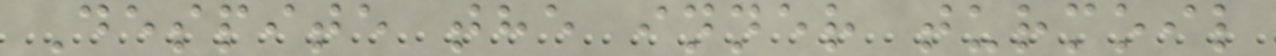Despite the inner turmoil
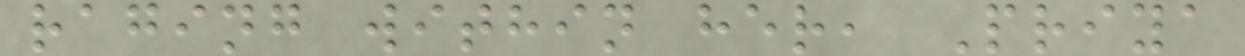raging within her, Priya
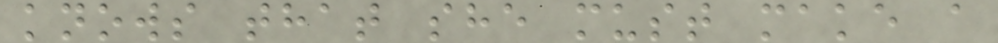knows that she must make a
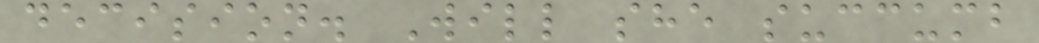decision. Will she succumb
